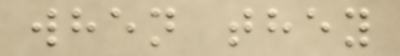when they
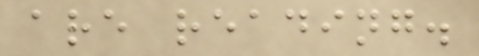are reading.
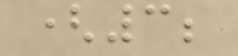(3;
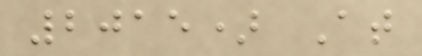2015) At
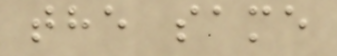the same
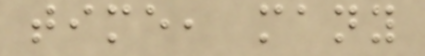time, many
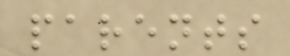parents
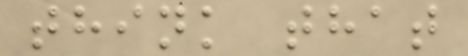think that
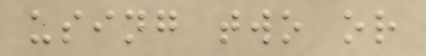using two or
